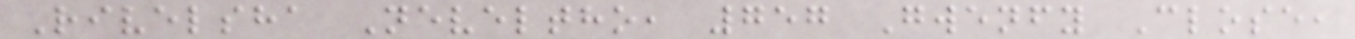Rivelsha Neveltho, 757 Gwenfy Close,
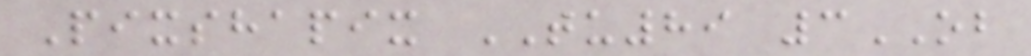Pixshapix TU89 3OB
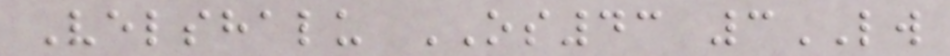Velshalu OS43 3LW
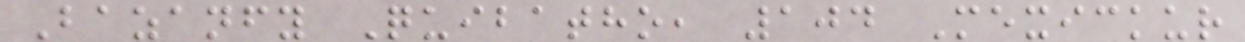Bazanfy Quibatho, 104 Mexickur
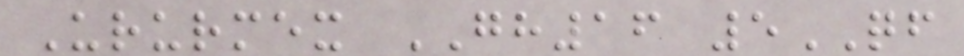Ururmex GH16 5QF
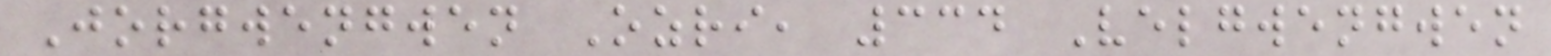Jorgwengwen Ozri, 334 Velgwengwen
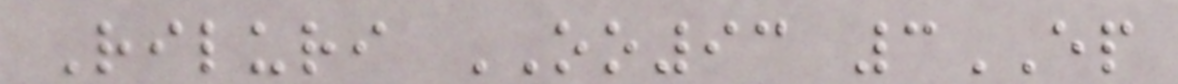Riluri OO93 3EP
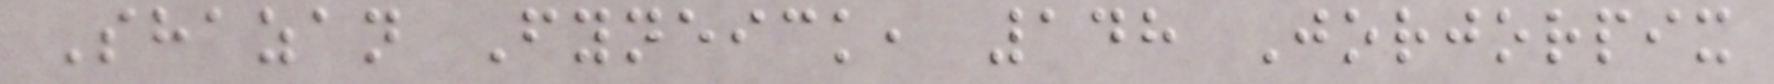Shazan Fyneick, 148 Jorjorpix
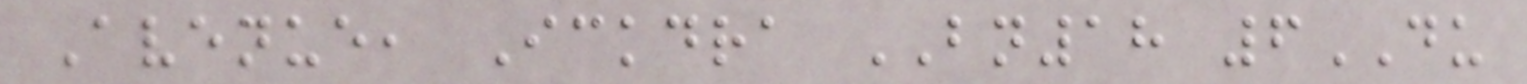Avenue, Ickdra BN18 6DU
